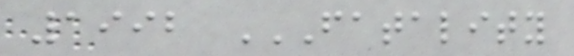1992 FATALITY
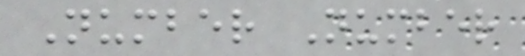Number Number
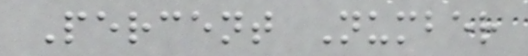Percent Number
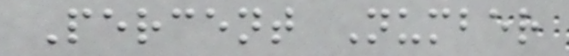Percent Number
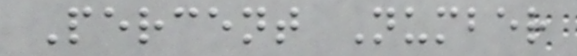Percent Number
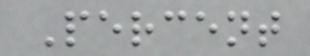Percent
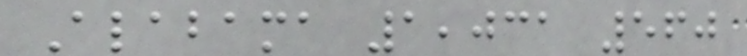Alabama 1,031 560
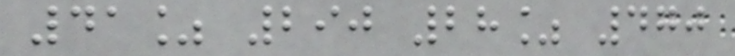41% 290 28% 470
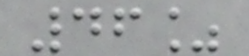46%
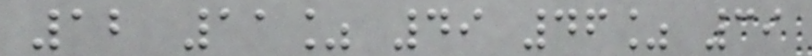12 11% 49 46% 39
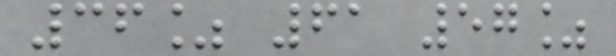36% 61 57%
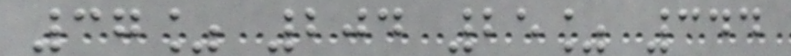37% 204 25% 344
